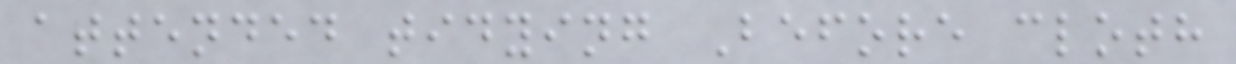attended tidying Before cloth
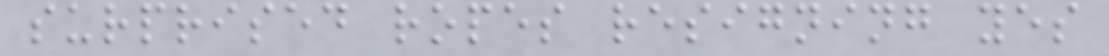surprised ropes resigning yes
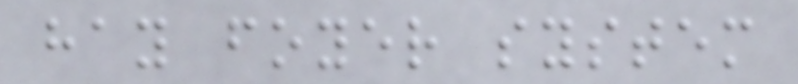hay foyer system
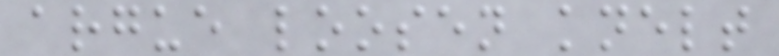argue loosen knelt
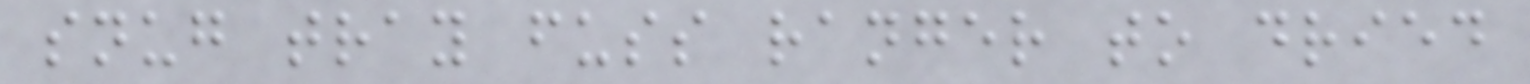snug tray fuss ranger to dried
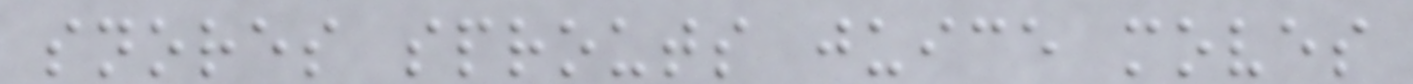snores sprouts juice moves
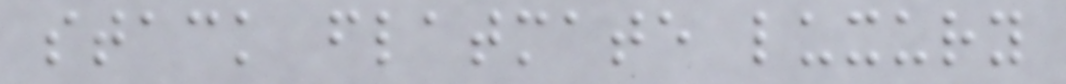stack flatmate luxury
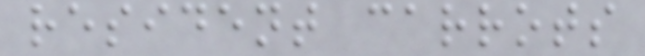resident carrots
